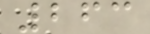263
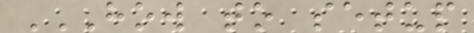HOW TO SETUP
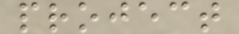project
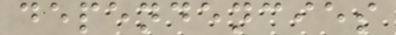dependencies
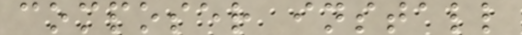composer install
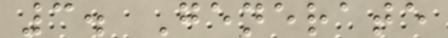3. Generate
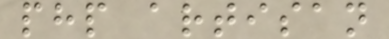php artisan
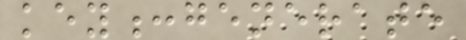key:generate
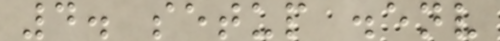4. setup .env
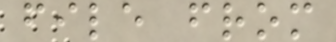file from
